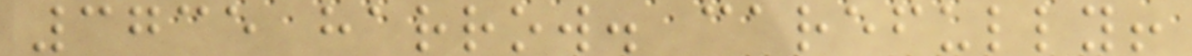3735 harrow. carefully!
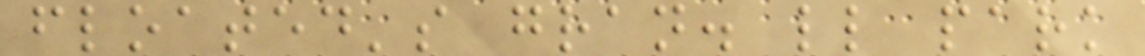floated's gran. ll park
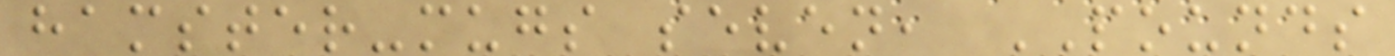hamster-mugs seven, POUNDS
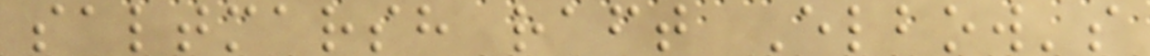saltmarsh raft Elbow's
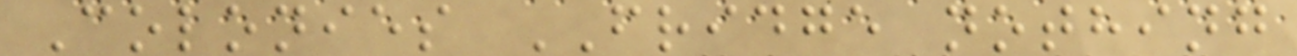Colonies FRIDGE nothing
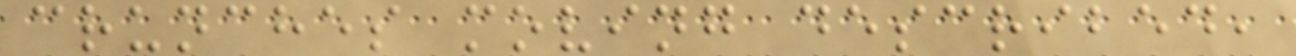crunches moving described,
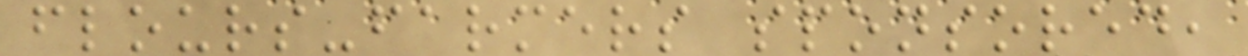flours-farmers sponsored,
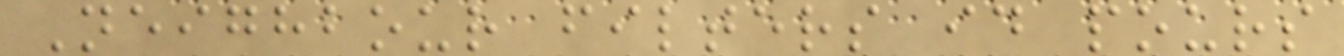Neighbour filters id pours
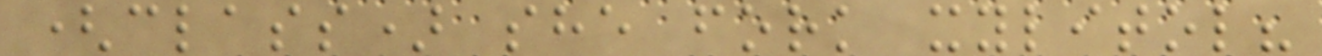(class) she fork xylitol?
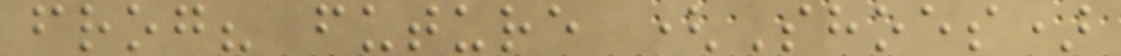frog? future (Shoes)
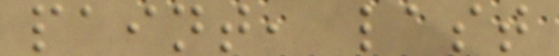paint, last
